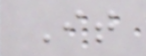It
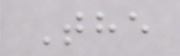The
